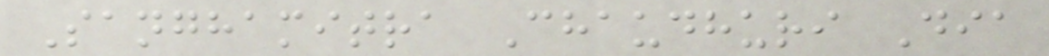Sanghamitra Chaudhuri Dia
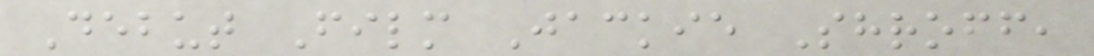Debut Film Jackie Shroff,
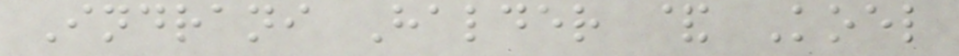Indrani Halder & Koel
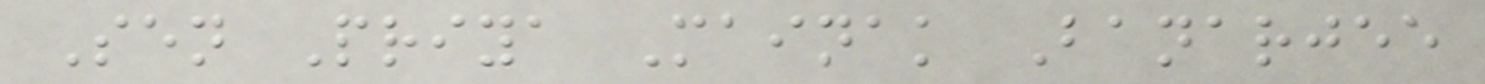Sen Priya Mainak Banarjee
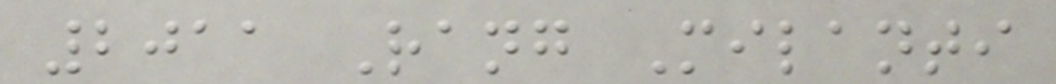2011 Rang Milanti
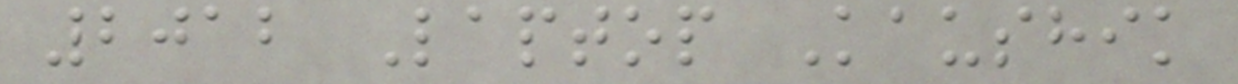2012 Laptop Kaushik
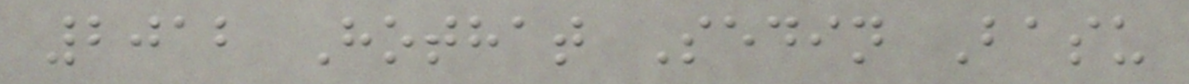2012 Hothat Sedin Basu
